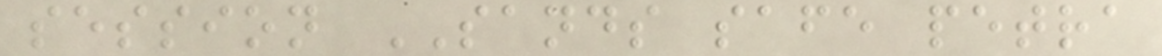session SANDS safe petra
